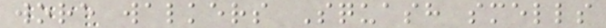wore walkers Squash smells
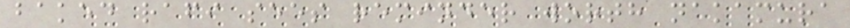baked rafi sees reminder worth nakamura
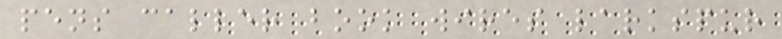pens caller book wires larkspur
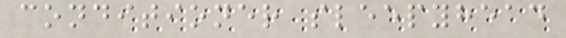conditioner sleepyhead
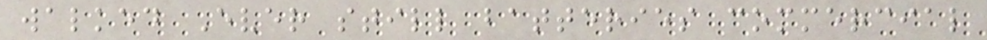walked Ever still batteries commercial
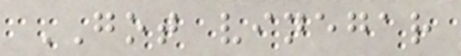GOT vinegar
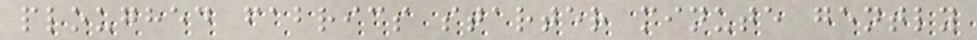ploughed fabrics starter minute gently
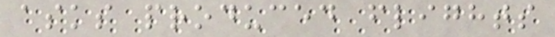asks produced flights
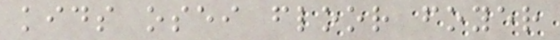kids osei floor foyer
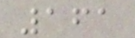161
